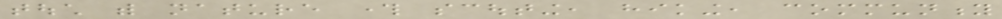touch with nature through scouting, hiking, community
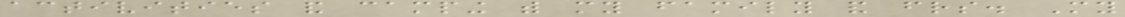activities and camping with my family and friends. My
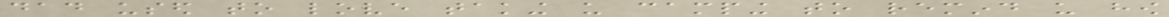dad used to love taking us camping to remind us how
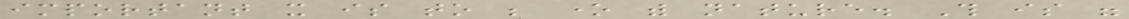important it is to be one with nature. This is were
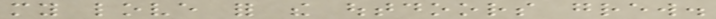my love for the outdoors grew.
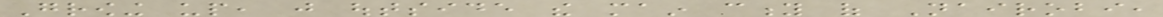Growing up, just outside the main city of Nairobi,
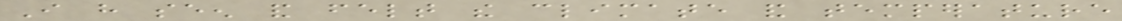I have seen and felt the climate and temperature
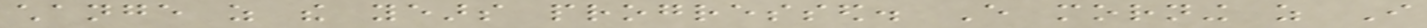change as the years progressed. Every morning as I
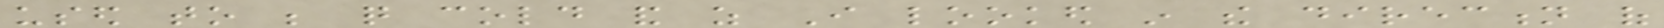used to be quite cold and as I looked in the direction of
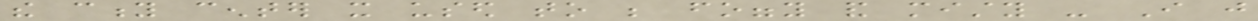the city center it used to be foggy and misty - I just
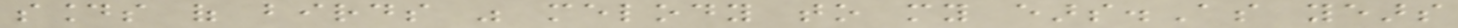sounds of birds was melody to my ears.As years
